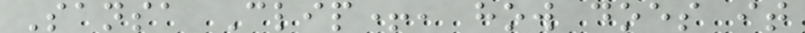Sansa Clip+, how does it
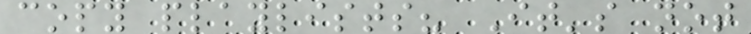copy playlists? It's not
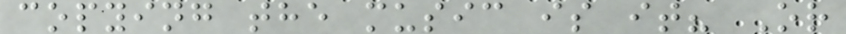copying the music is it? Or
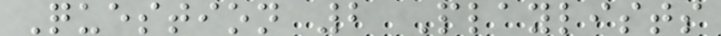Question 2 Playlists
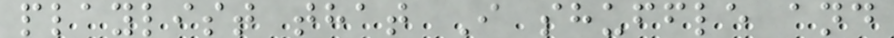playlist that I shuffle and
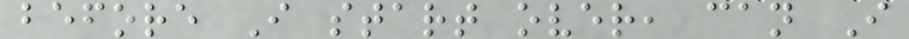before I start over, can I
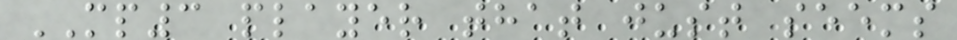MP3 player that just seems
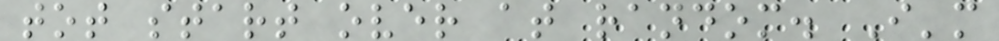tot start over at random. I'm
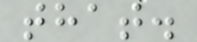that.
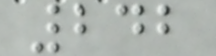242
